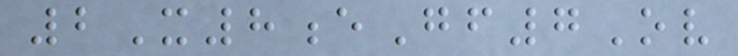2X8eGf7Ov
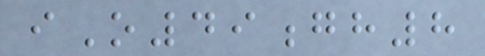iO49gh8
